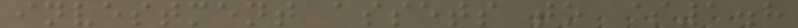investment assets to $1.8
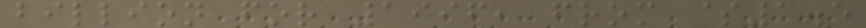billion for 1996, from $1.5
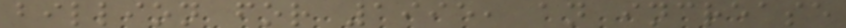billion for 1995, an increase
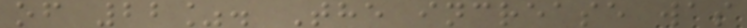of 22%. The increase was
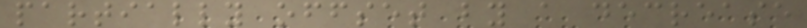partially offset by a decrease
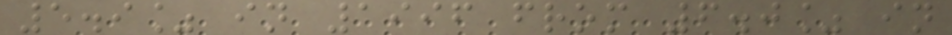5.9% in 1996 from 6.0% in
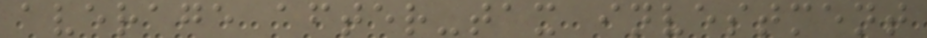average after-tax investment
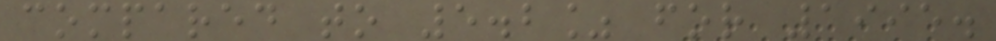compared to 5.2% for 1995.
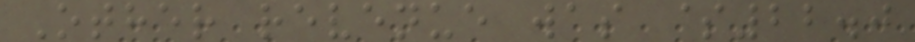Other revenue was $22.0
